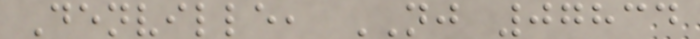Denville, NJ 07834
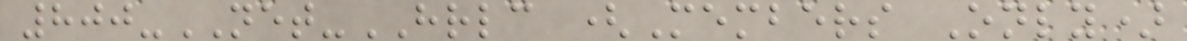800-NET-HRLC (Members Only)
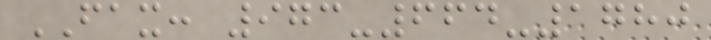FAX: 973-664-1780
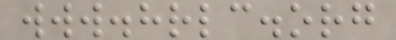www.hrlc.org
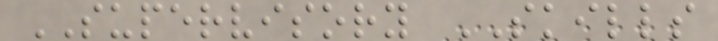SUPERVISORY SKILLS
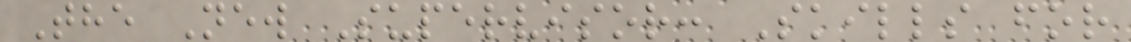The New Supervisor: Skills for
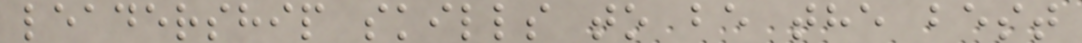leadership skills to be the best
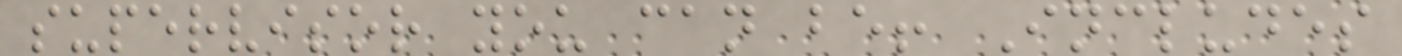supervisor you can be! Includes
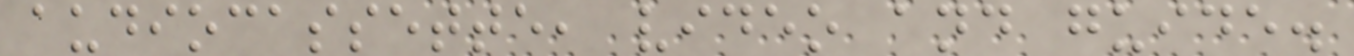audiocassette, video and guide.
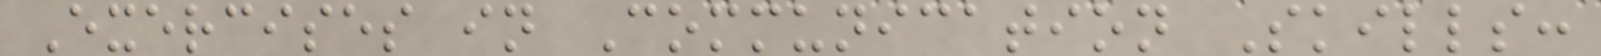Exercises in Communication Skills:
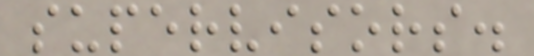supervisors.
